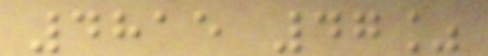4815 47%
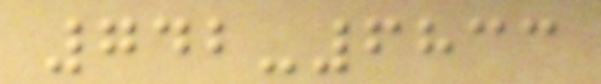742-6833
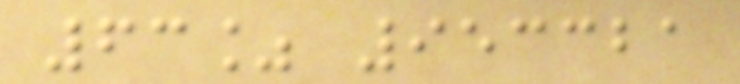63% 953321
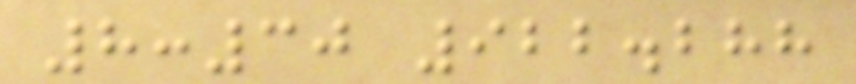8:30 922.288
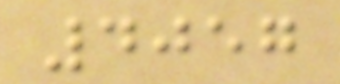4057
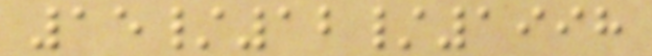15/12/1998
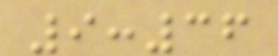9:36
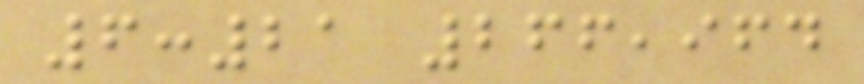6:21 266,964
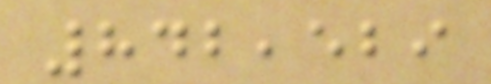842,529
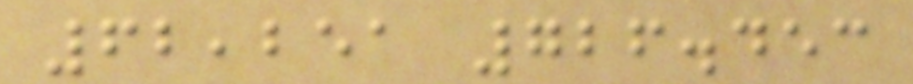62,251 726.453
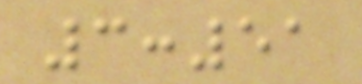3:51
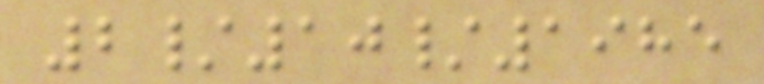2/10/1985
